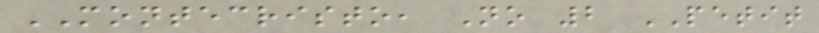MONTECRISTO, No 2 PETIT
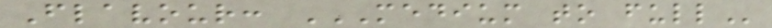Flavour: MEDIUM TO FULL
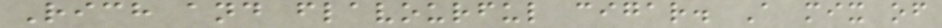Rich and flavourful cigar. A mix of
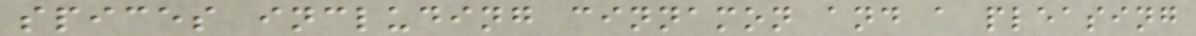spices including cinnamon and a pleasing
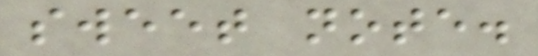sweet note.
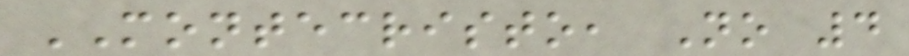MONTECRISTO, No 4
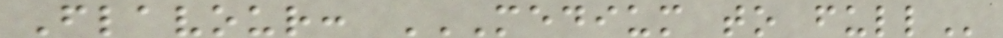Flavour: MEDIUM TO FULL
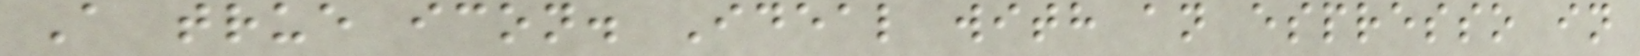A true icon. Ideal with an espresso in
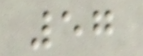57
